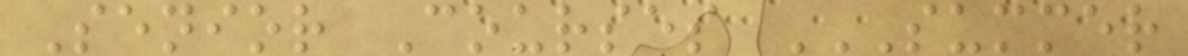Senior Courses SUMMER
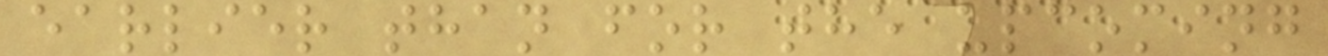earlier than for the upcoming
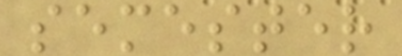semester
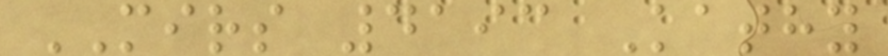MIRS 4193 Kathy
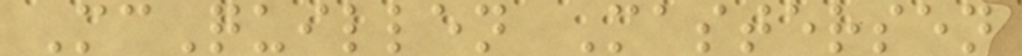McQuillen Mastersen
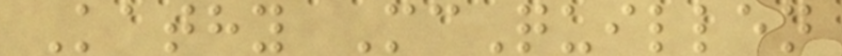Kathy McQuillen
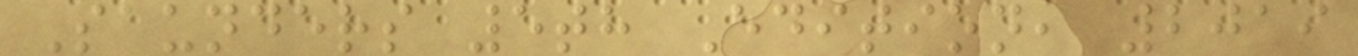Saunders 5th Edition, 2019
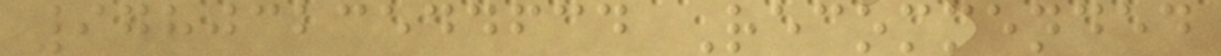9780323544634 Recommended
